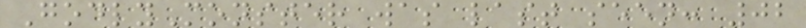GodlyMonster was last seen: 02
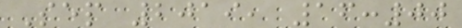Sep 2019, 16:00
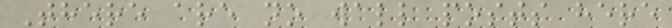There are no wall posts here
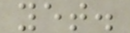yet.
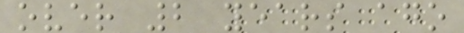over 2 years ago
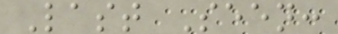Last Seen:
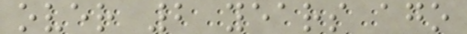over 2 years ago
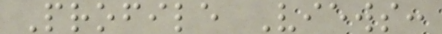Profile Views:
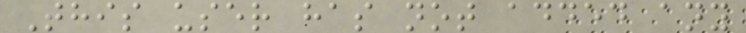This user has not added any
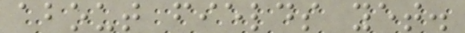about fields yet.
